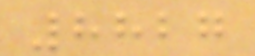8827
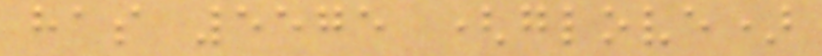has 5575 (glove)
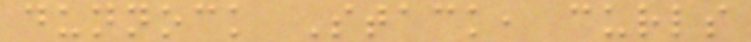dunnock Stack, curls
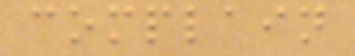complain
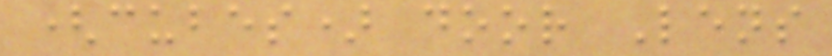(cubes) door Lens
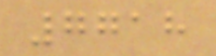7718
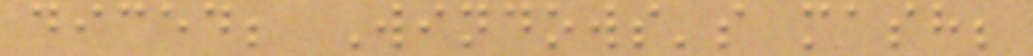diced; Windows's mash;
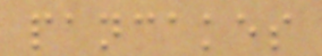pancakes
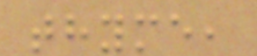thyme,
